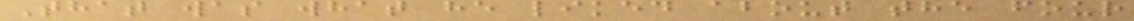That was what he liked about the four
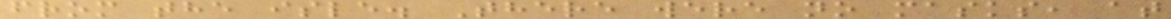from the isle. There were no masks, at
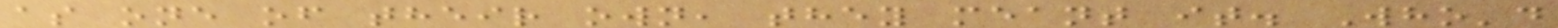as one of their own, they meant it. Who'd
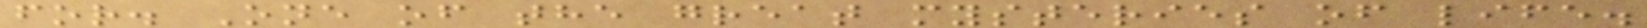for. One of the great mysteries of life.
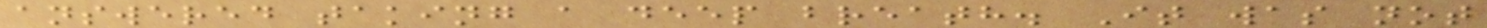answered taking a deep breath. It was not
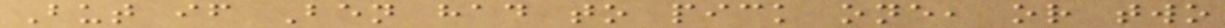But if Ben had to pick one, or two
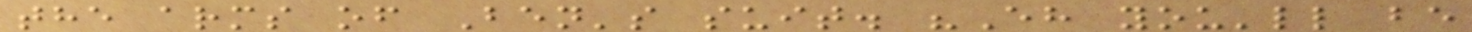the arms of Ben's suit. "Eh you'll be
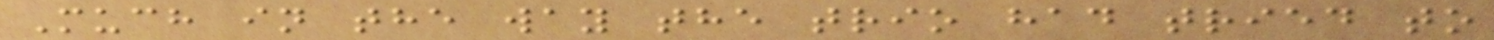Much in the way the trio had tried to
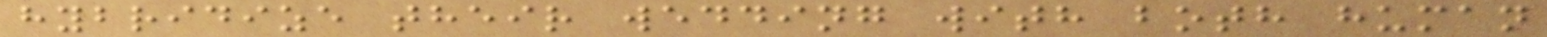hybridize their wedding with both human
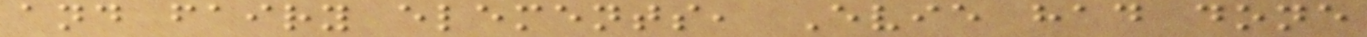and fairy elements, Evie had done
